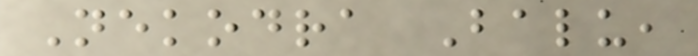Nekodra Balu,
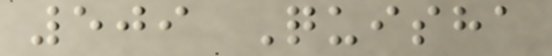509 Quisha
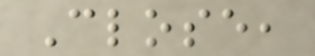Close,
